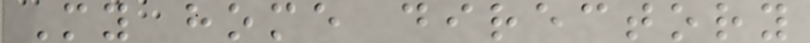My home directory
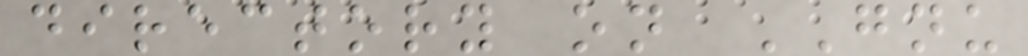directory on GNU
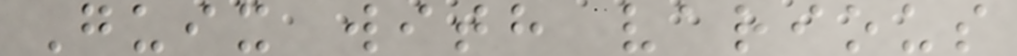Guix with various
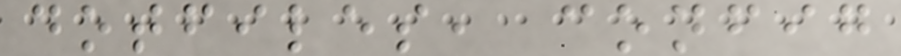dotfiles, config
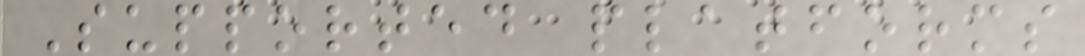Supported platforms
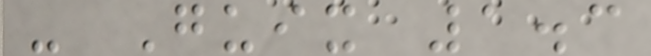- Guix 1.3
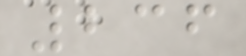236
